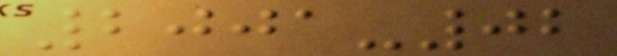2001-02
